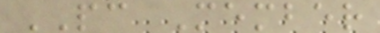PC Member
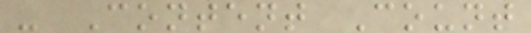- Content Count
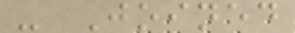- Joined
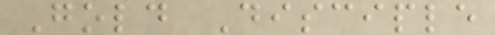Gold Disciple
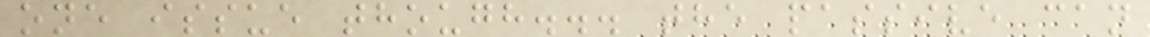one issue though... the passive can
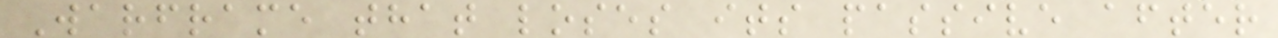Warframe that loses its passive after
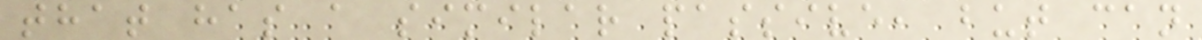that has a similar passive, but can
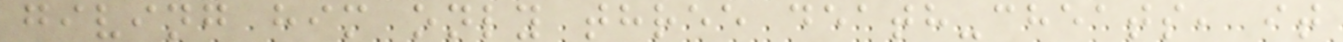giving him only three death-cheats, it
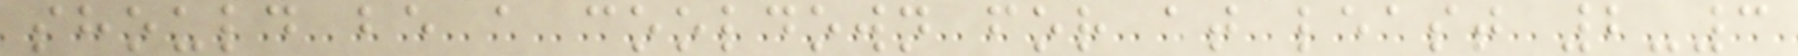should be a cooldown for at least 2-3
